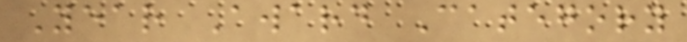Year Award Category
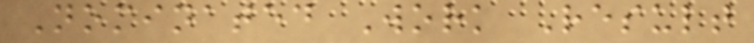Nominated Work Result
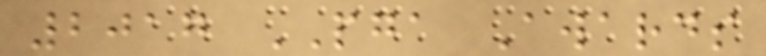2017 PGA Awards
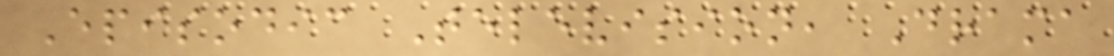Episodic Television, Drama
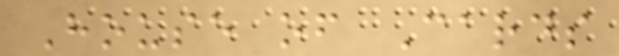House of Cards
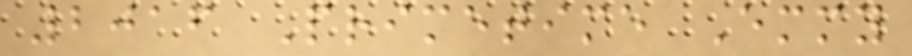2016 Primetime Emmy
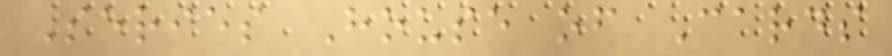Series House of Cards
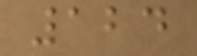124
